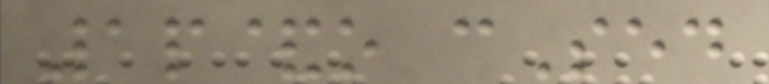1p&o cSed
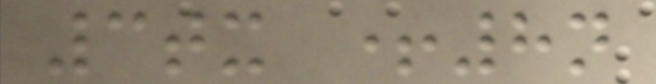3tx +8n
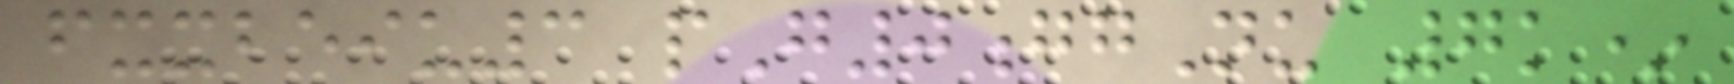fxxbeiu3 pG0ggNu 7k*
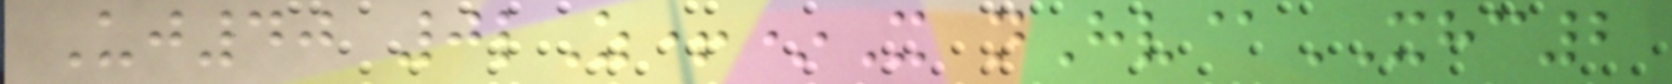Uj40 0lZ+*X nHv@XHC2
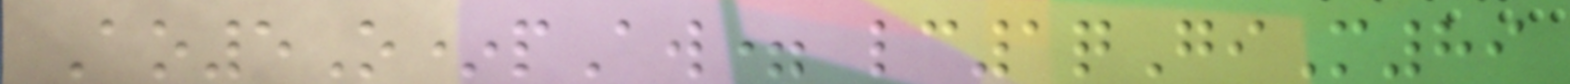Ao5O*pAw= lc1qGiM89
